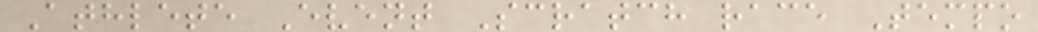Athlete Event Scratch race Tempo
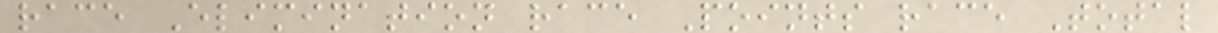race Elimination race Points race Total
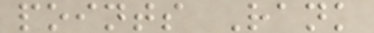points Rank
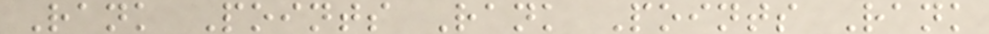Rank Points Rank Points Rank
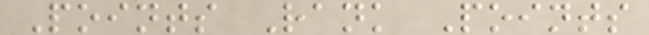Points Rank Points
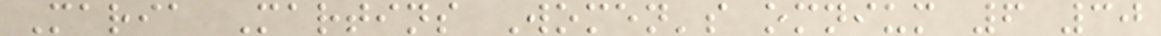Maria Martins Women's omnium 6 30
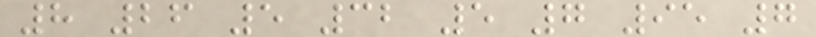8 26 5 32 5 7 95 7
